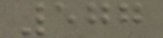577
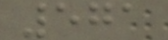571
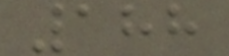188
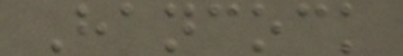Hancock
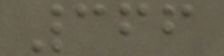366
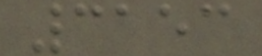3153
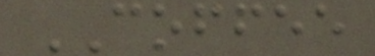COFFEE
